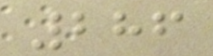286
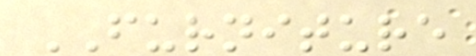FURNITURE
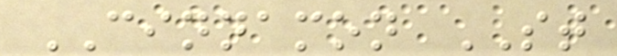CINNAMON ST
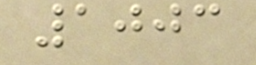1003
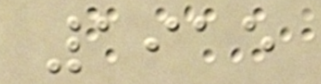1915
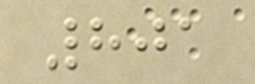801
